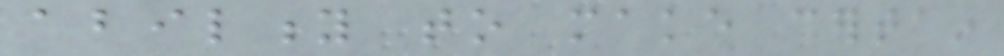ability to make certain
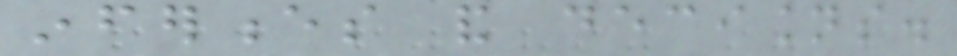inferences and decisions.
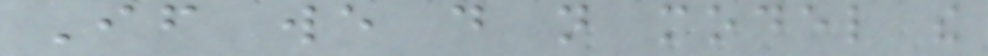If we do not model the
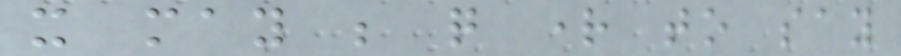it may be quite right to say
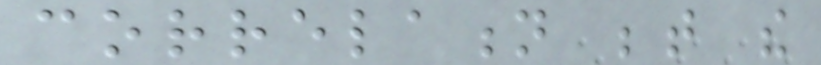correlation between the
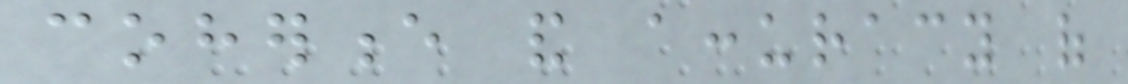coherence and accuracy of
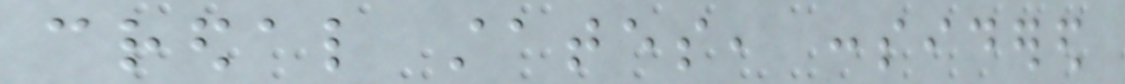credal states, considered
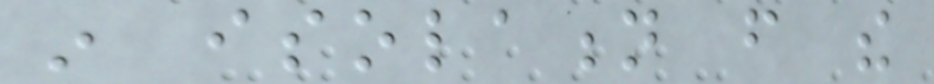in isolation from the
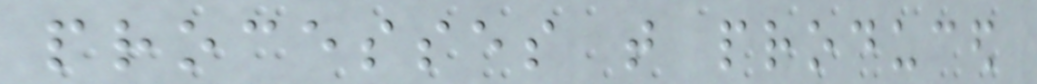processes that produced
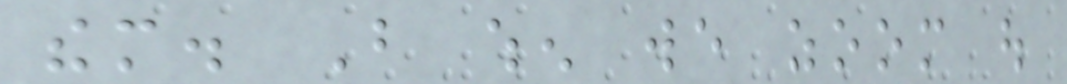them. But when we zoom out
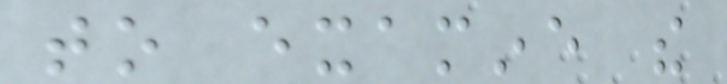to examine the
